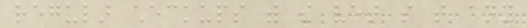regular checkups with the vet so that any
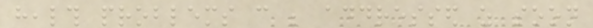health problems can be addressed as soon
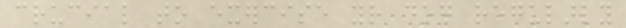crucial to exercise your dog regularly
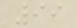99
